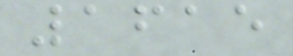1615
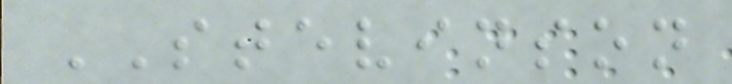STEVINSON
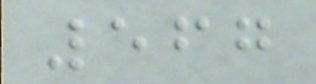567
